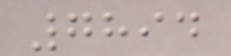7894
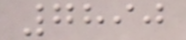7890
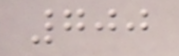700
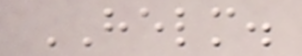HELM.
